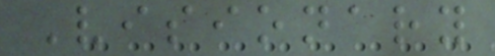Visionary
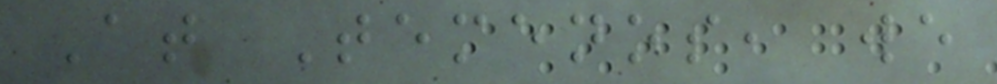At Temenos, we
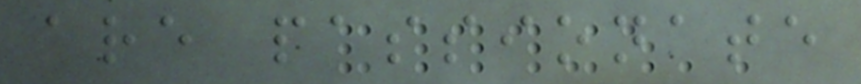are passionate
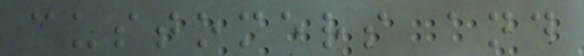customers and
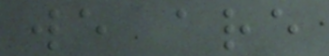we are
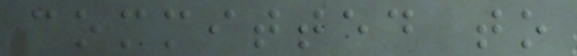committed to
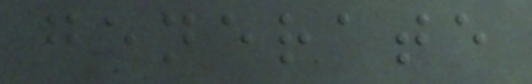generate
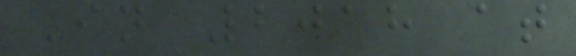In 2018 at
